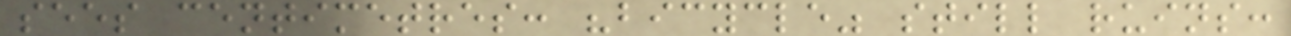sees centimetres: "bicycle" still ruins:
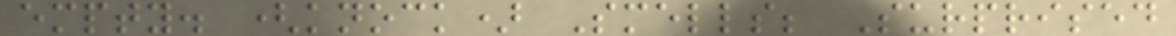empty. (knock) Smells; Surprised
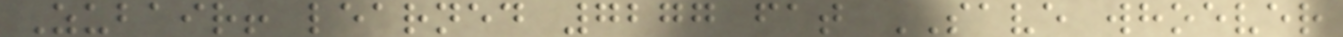Zubair! learned 7277 fat SAVE whoever
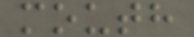mouth
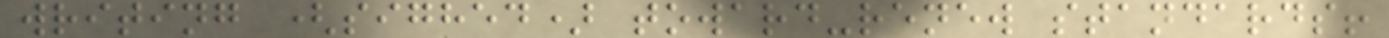writing (sighed) toward-renew standards!
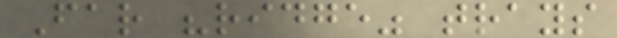Far "ridge" trays
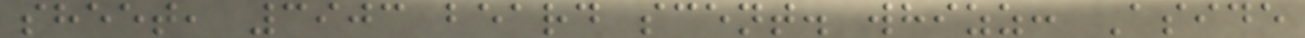sheet, 3903 beard scent. whizz: Aside
